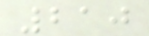210
